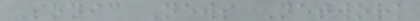Sonic News Network
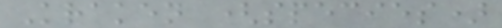Kraken (species)
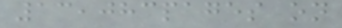13,083pages on
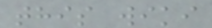this wiki
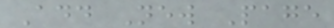Add New Page
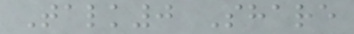Talk0 Share
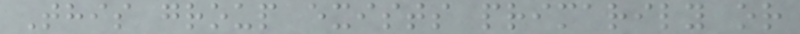This group exists primarily or
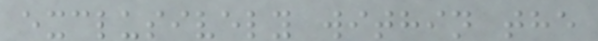exclusively within the
